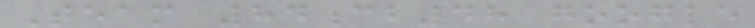Team 84cb48 google
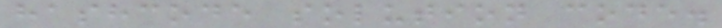hashcode solution code.
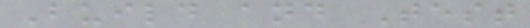Build and Test
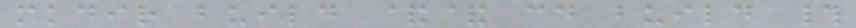mkdir build && cd build #
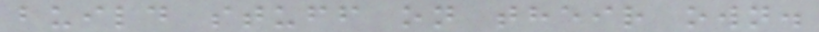build stuff on their own.
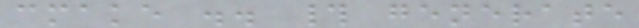cmake .. # generate
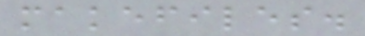makefiles.
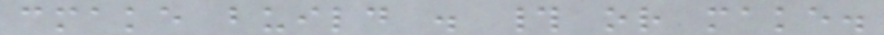cmake build . # or make.
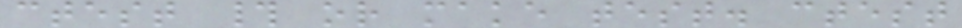ctest # or make test. ctest
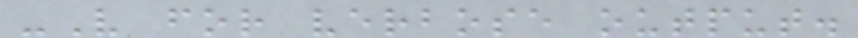-V for verbose output.
